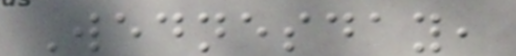Wednesday,
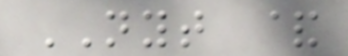NYT &
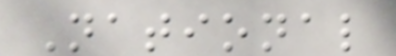National
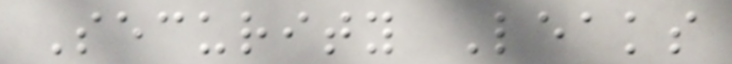Security Leaks
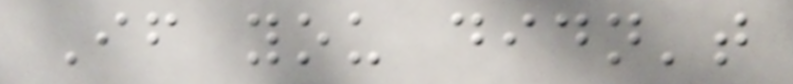If you didn't
